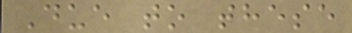Due to these
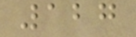127
